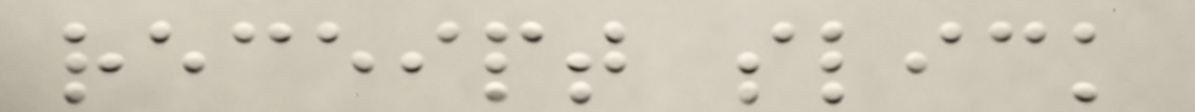receipt slick
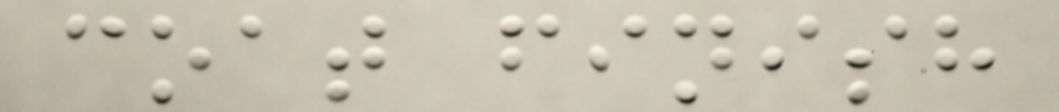coat finish
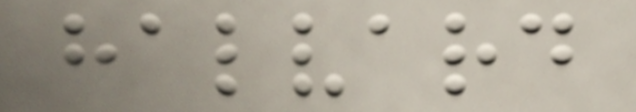halvard
